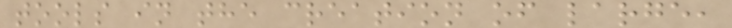tools in the creation of large,
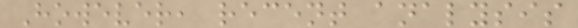However, recent analysis
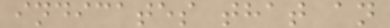indicates that an
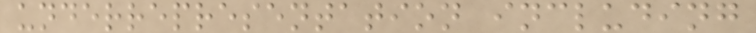underrepresentation including
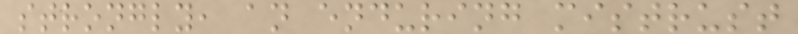strongly, an enduring mistrust
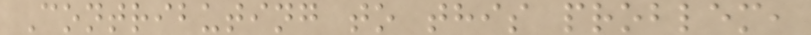Contributing to this problem,
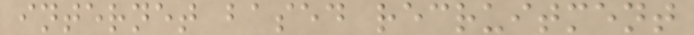internet based recruitment
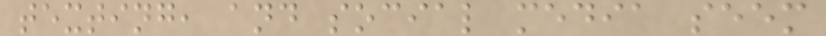texting, and social media seem
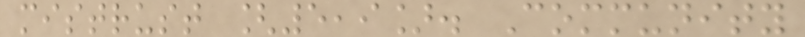mistrust [5,9]. Community
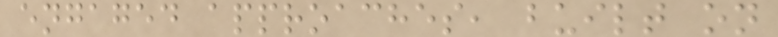engaged approaches, built on
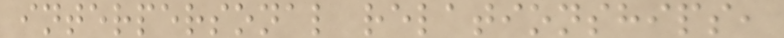interpersonal relationships,
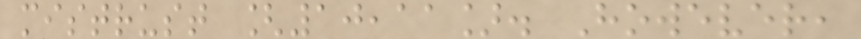mistrust [10,11]. However,
